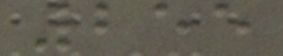255
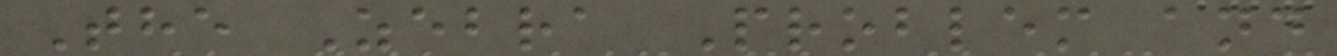The Zebra Problem and
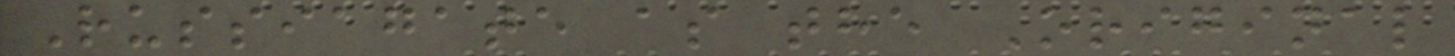Russiagate as the Original
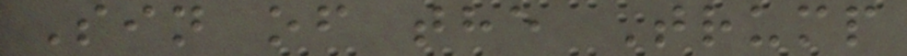Sin of the Trump
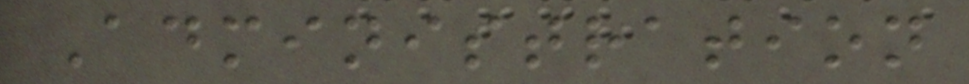Administration
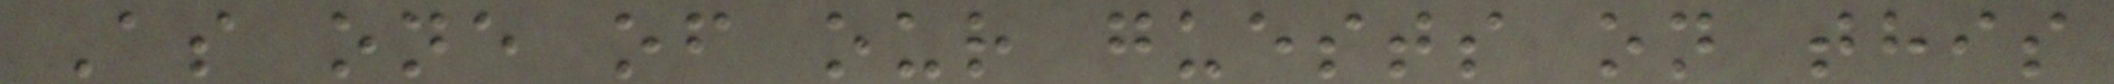As one of our guests on this
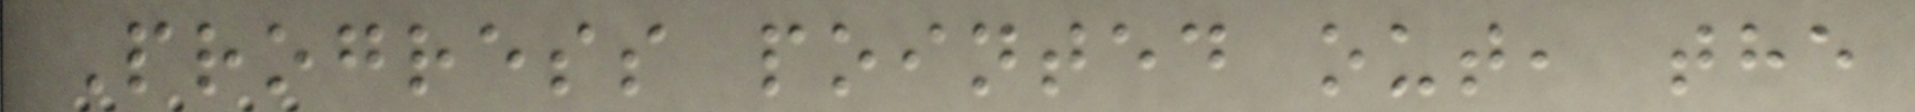Progress pointed out, the
